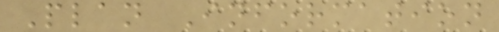Plan Information
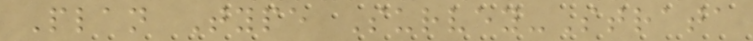Plan Type Survey-Strata
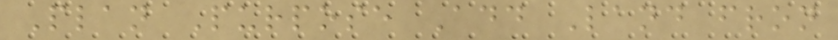Plan Purpose Add Land fron
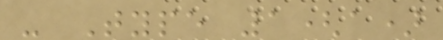- Type 1(a)
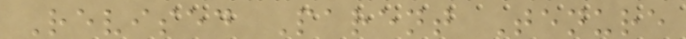Revised Parent Tenure
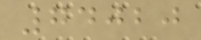74020
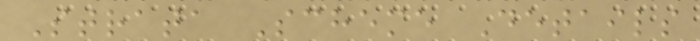Strata Scheme Details
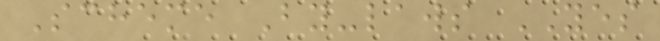Scheme By-laws YES
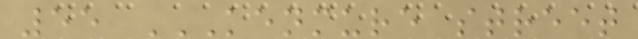55 KENMURE STREET
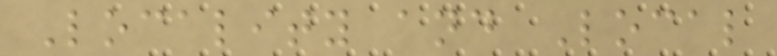Locality and Local
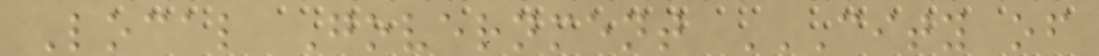Local Government CITY OF
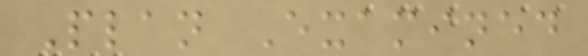Plan Examined
